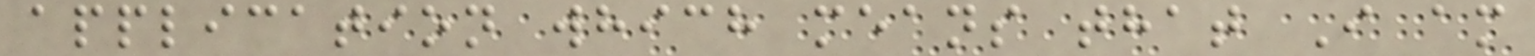application which means that I am
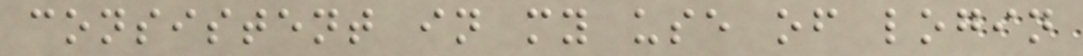consistent in my use of login
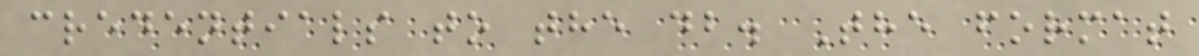credentials to the db. The format
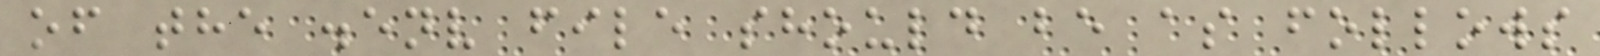of the .env file should be as follows
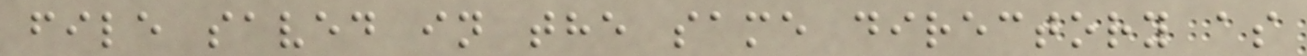file saved in the same directory as
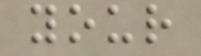your
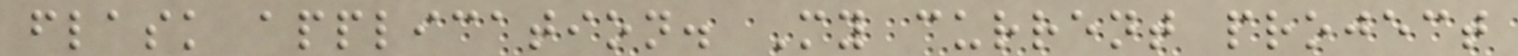flask application. My current project
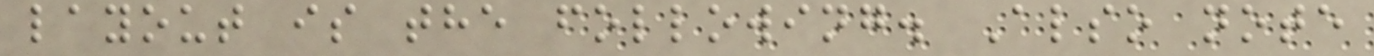layout is the following. Also note
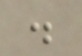.
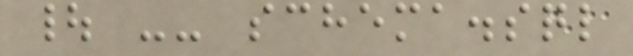| -- schema.sql
